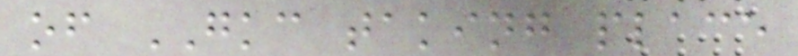of GKC taking place
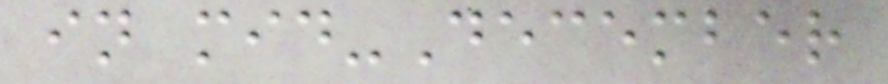in mid-December
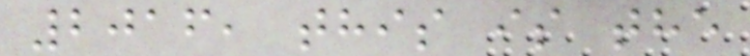2016, this is the
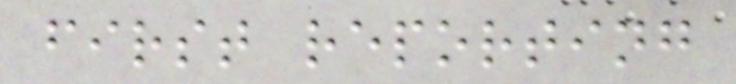first reporting
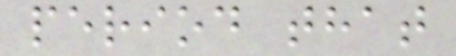period that
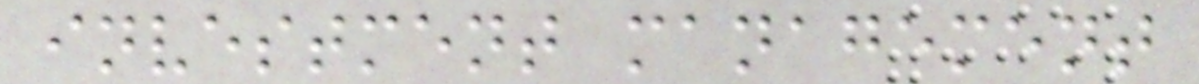investment management
